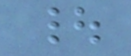|
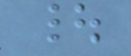|
